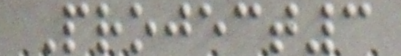Project3
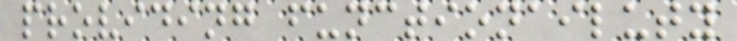providing functionailuty
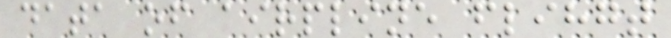data of airpline flihgt
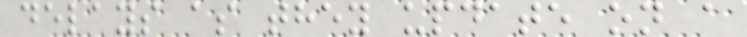delays as they update on a
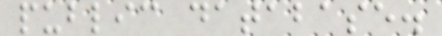public database.
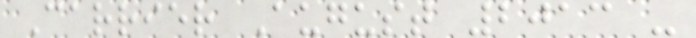Carrier August 2013 -
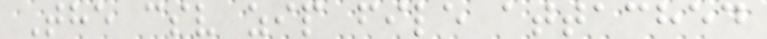The csv zip file attached
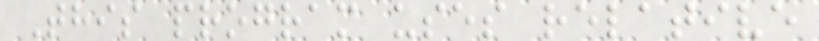This program uses relative
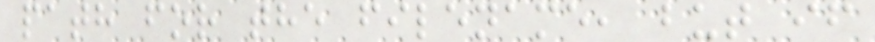path for the filename, but if
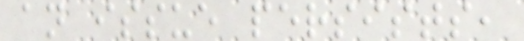an issue persists,
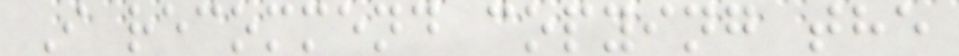I recommend copying the
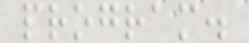program.
